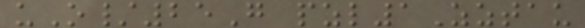uO/25G pzl1Zztau
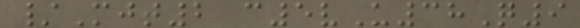/Mjt2 c5vU38Q9
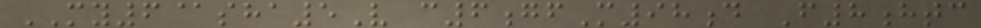MY6@sha5V c6gfM98d F8htc
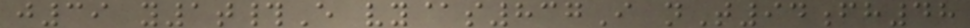j39 y1t#E vy@s837I nT94fh48
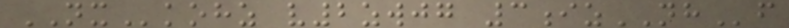NXkohz v2zwjg 3izNHf
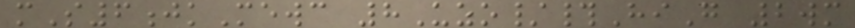mS6jkMewc 8Uzo/#HiG 2wm
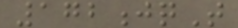172jqT
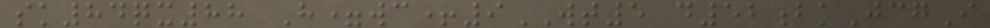sk84qx88 H=wc+9WT5 d52bkJcgI
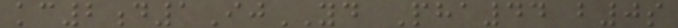kc2d1IjYD Pha44 b0s
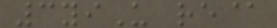3yiU re@
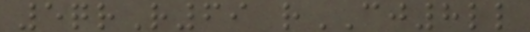5qrR69 rCJ8ll
